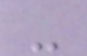-
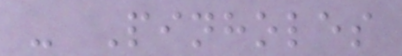- Pinholes
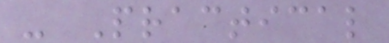- Practical
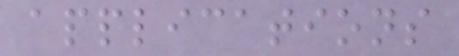applications
